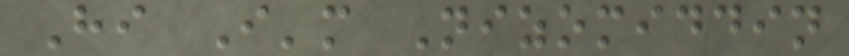Hi I'm Nizomiddin
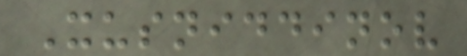Xusniddinov
